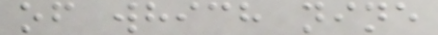of which nine
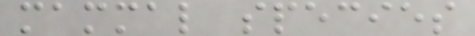mammal species
